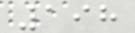198
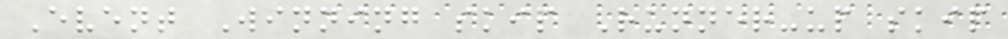Event Winning skip Runner-up skip
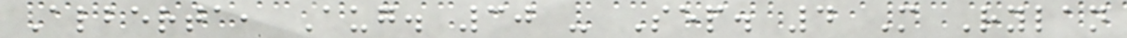Alberta, Aug. 30 - Sep. 4 M Rylan
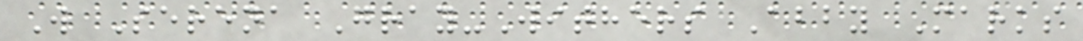W Serena Gray-Withers Abby Marks
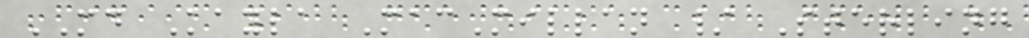MD Kayla MacMillan / Sterling
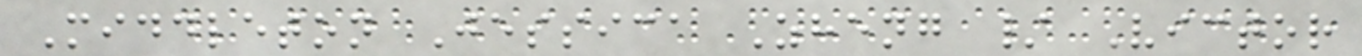Middleton Jessica Zheng / Victor
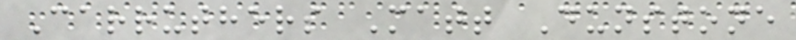Carruthers Matt Dunstone
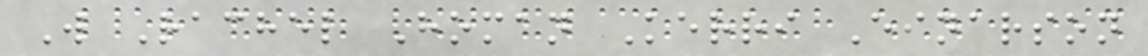W Rachel Homan Kerri Einarson
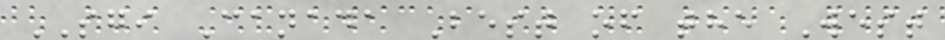SGI Canada Best of the West
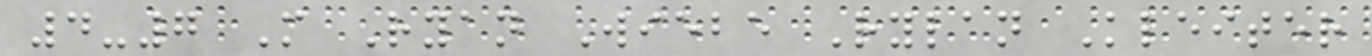4-7 M Ryan Wiebe Rylan Kleiter
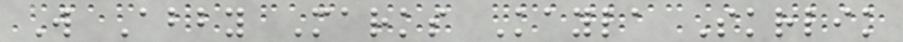W Abby Marks Kayla Skrlik
